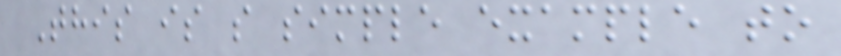This is s simple example to
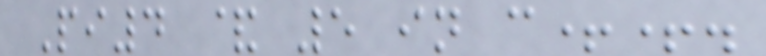Pi4 & 5 in c++.
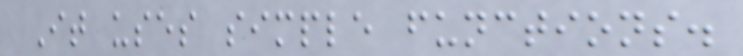It uses simple functions.
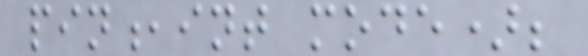pin,int mode);
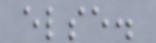else.
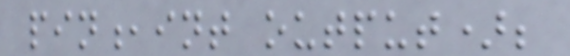pin,int output);
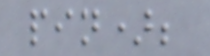pin);
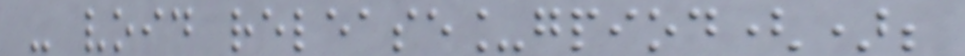- void release_gpiod();
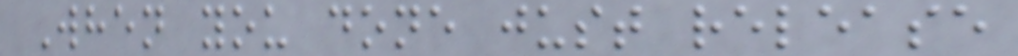When you done just release
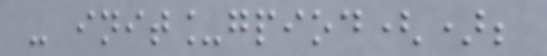- init_gpiod();
